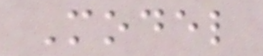Model
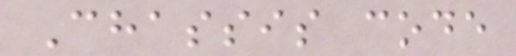Chassis code
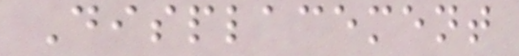Displacement
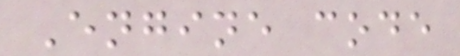Engine code
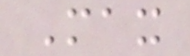Max
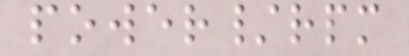power/rpm
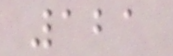121
